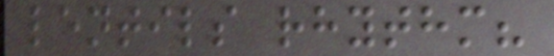lentils rhythm?
